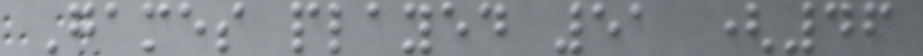Games played 51 (46
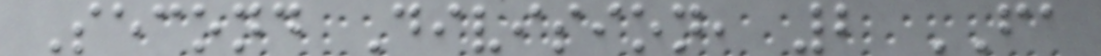Second Division, 2 FA
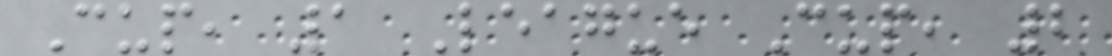Cup, 1 League Cup, 2
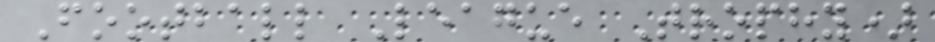Football League Trophy)
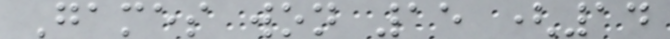Games won 15 (14
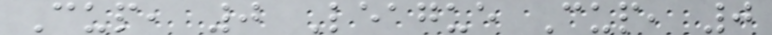Cup, 0 League Cup, 0
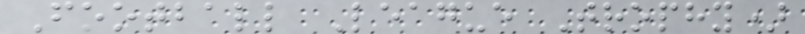Football League Trophy)
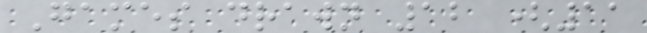Games drawn 12 (11
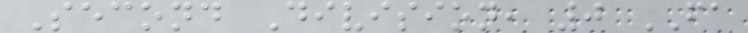Second Division, 0 FA
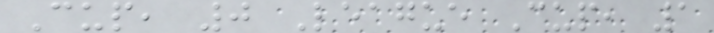Cup, 0 League Cup, 1
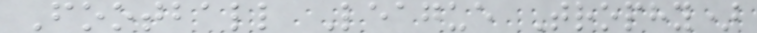Football League Trophy)
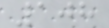108
